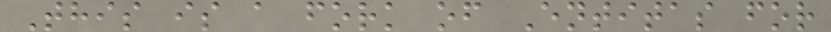This is a fork of Entitas for
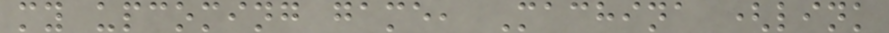my upcoming game, Machina (link
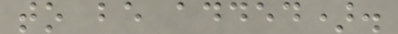to be added).
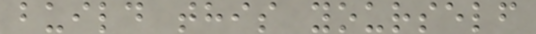build this yourself
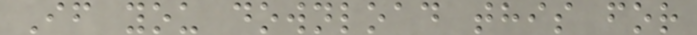If you download this for
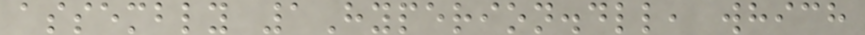assembly 1Hyperion.dll, which
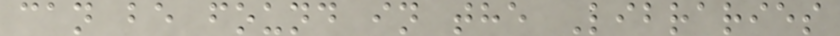can be found in the Libraries
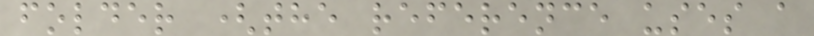folder (the reference uses a
